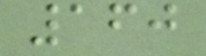160
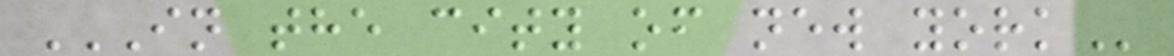IN THE CITY OF NEW YORK
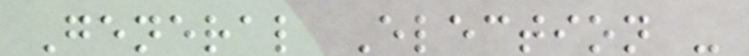General Election -
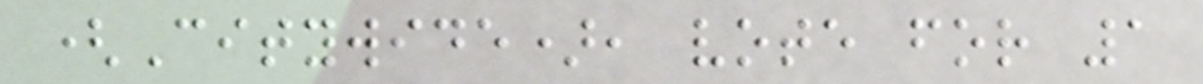(Citywide), vote for 1
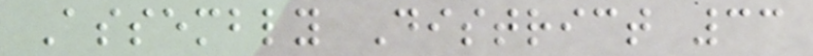Assembly District 33
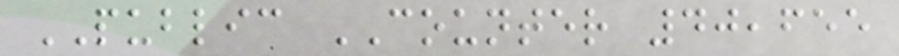PUBLIC COUNTER 40,655
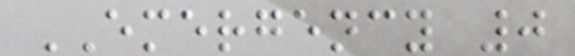EMERGENCY 0
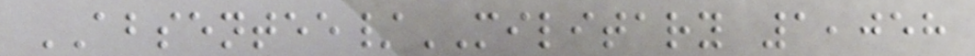ABSENTEE/MILITARY 1,058
